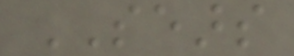SEARS
